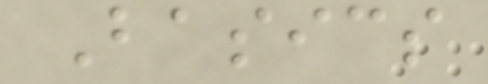Basics
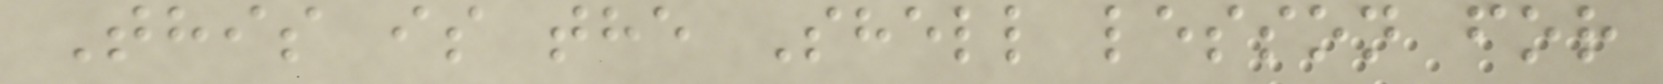This is the Shell lesson for
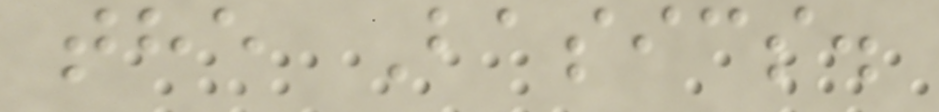the Basics.
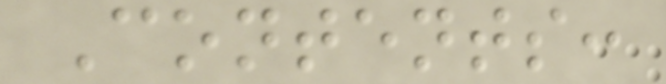Contents:
